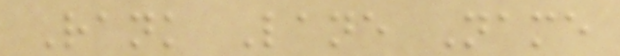Rank Lane Name
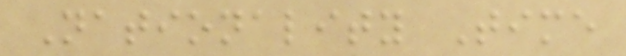Nationality Time
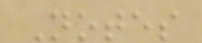Notes
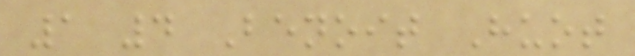1 4 Benoit Huot
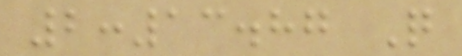2:13.87 Q
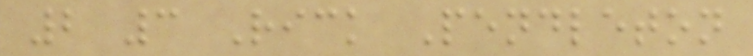2 3 Rick Pendleton
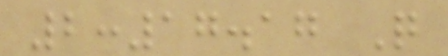2:17.17 Q
